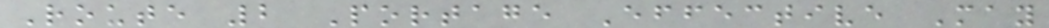Route 2 Portage Effective May
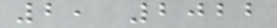2, 2022
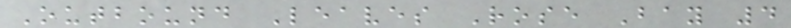Outbound Leaves Rose Bay 4
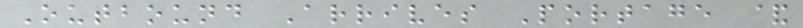Outbound Arrives Portage &
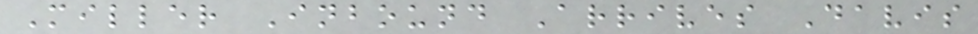Miller Inbound Arrives Davis
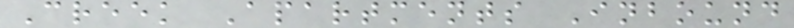Creek Apartments Inbound
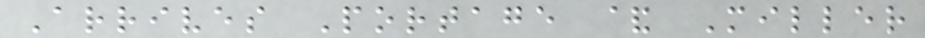Arrives Portage & Miller
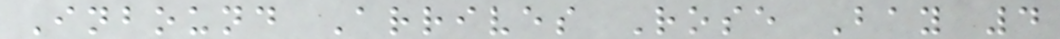Inbound Arrives Rose Bay 4
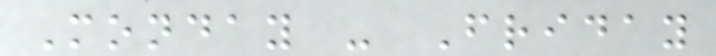Monday - Friday
